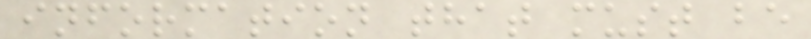information that must be
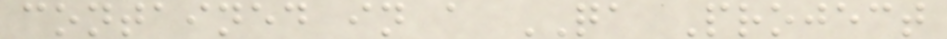contained in a QA Project
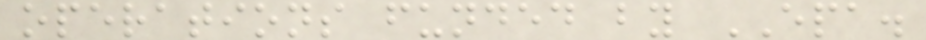operations funded by EPA.
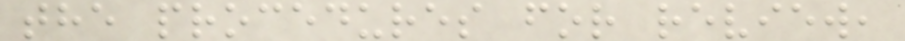the procedures for review,
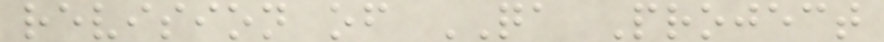revision of QA Project
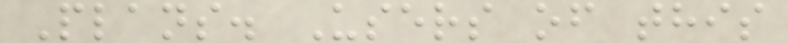Plans. Users of this
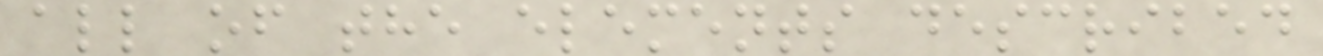all of the elements described
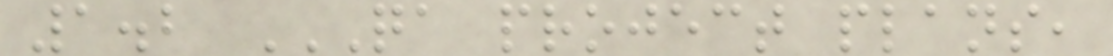1.2 QA PROJECT PLANS,
